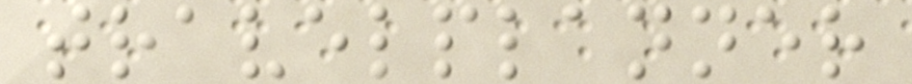travelplanner
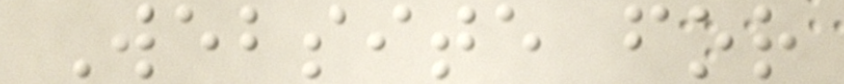Website for
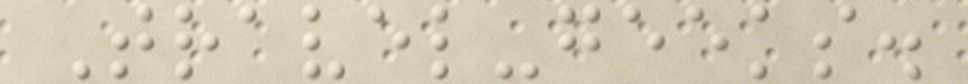Travel-geeks.
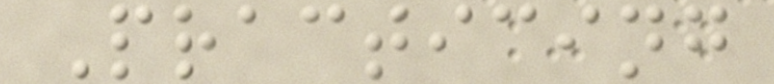Practicing
